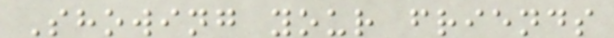Showing your friends
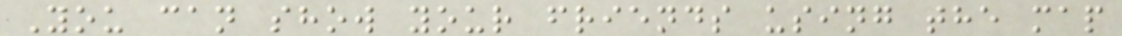You can show your friends using the map
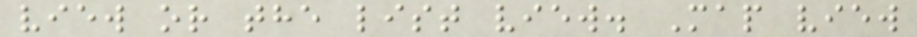view or the list view. Map view
